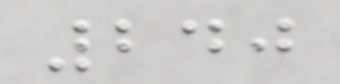240
